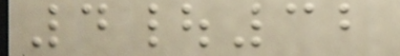4|32
